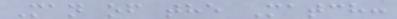Man of the Match:
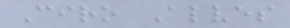Ciro Alves
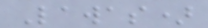Lawas)
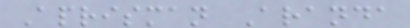Aprisman Aranda
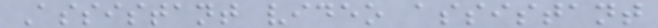Assistant video assistant
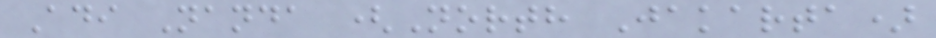Adi Nanda (North Jakarta)
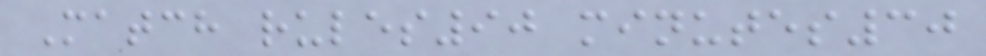Match rules90 minutes30
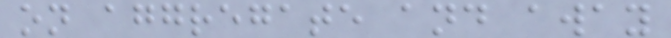on aggregate and away
